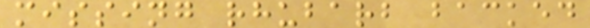missing rhubarb backed
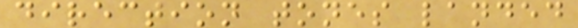direction tones landed
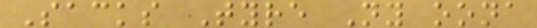Sacks Tyre Ny oona
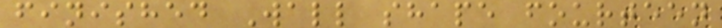finished Wall shape fourteen
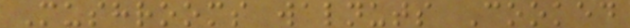Mushrooms walnuts Cooked
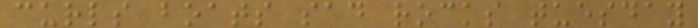curls boats sad rocks tuesday
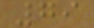79
